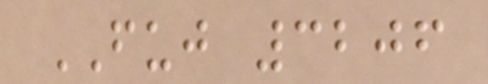FUJ 3206
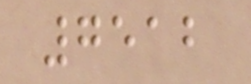7512
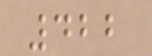422
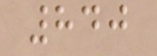840
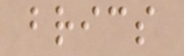brics
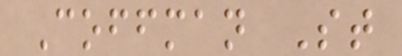Coffman St
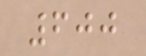600
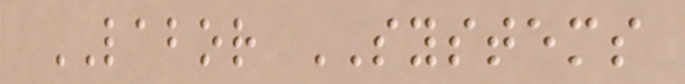LABOR SYSTEMS
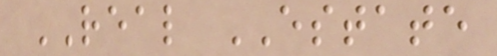REAL ESTATE
